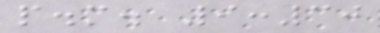p.m. 9:30
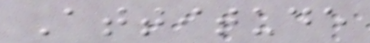Attitude
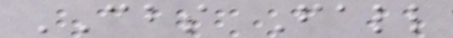CBS Fall
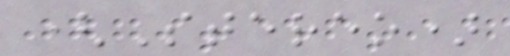(Stereo)
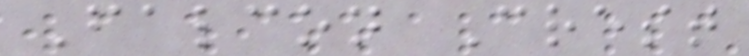Falcon Crest
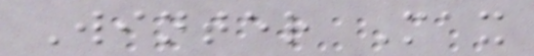Winter Max
